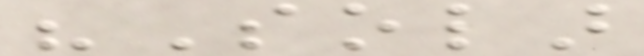"Solar
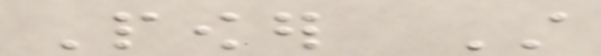Power Still
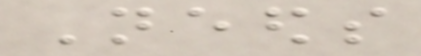Needs
